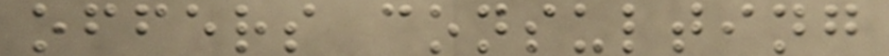offers consulting
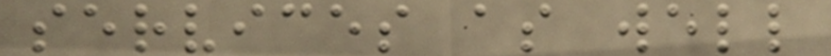services as well
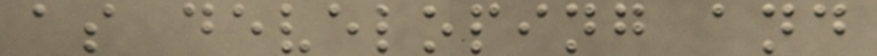as developing and
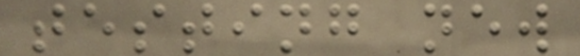testing new
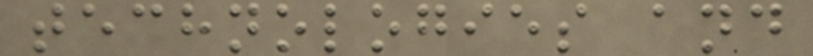technologies and
